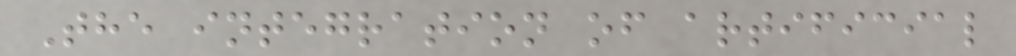The integration of artificial
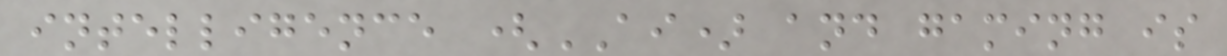intelligence (AI) and gaming is
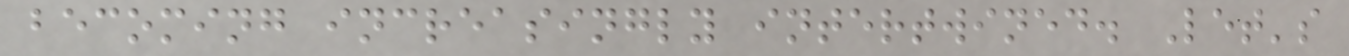becoming increasingly intertwined. Let's
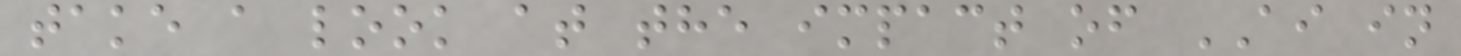take a look at the impact of AI in
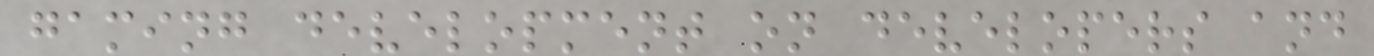gaming development on developers and
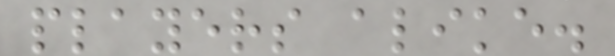players alike.
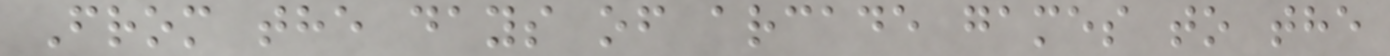From the days of arcade games to the
